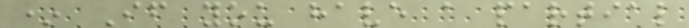* If you have a partial
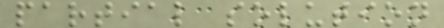partial solution
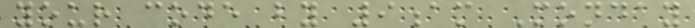your code by 9am Monday
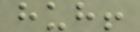huh!
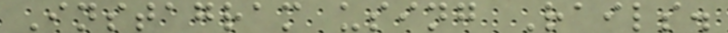Instagram using Rails.
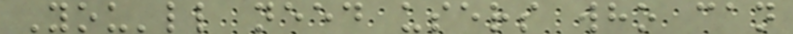You'll need users who can
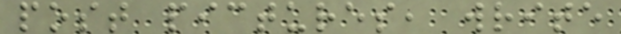post pictures, write
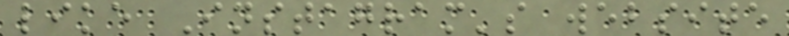like Instagram's website
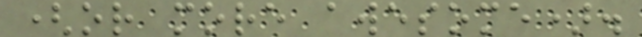(or more awesome).
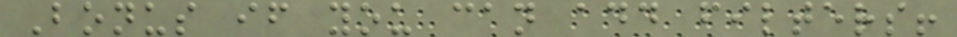Bonus if you can add filters!
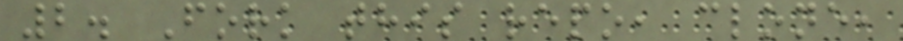2. Fork this repo, clone,
